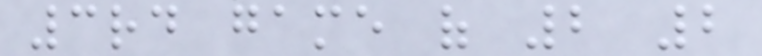3rd game of 2 2
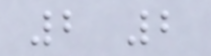2 2
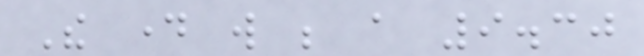The day will be a 9.30
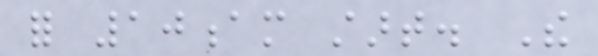for 10am start. The
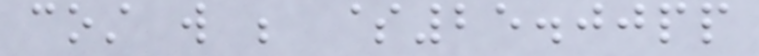cost will be $25.00pp
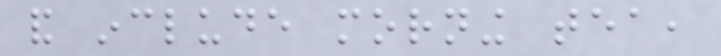and include morning tea,
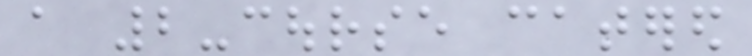a 2-course catered
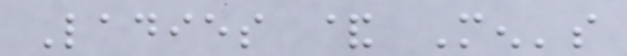Ladies & Men's
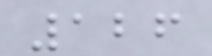126
